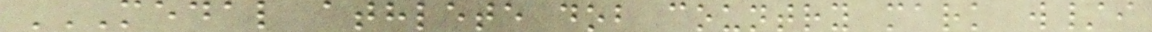MEDAL ATHLETE DOB COUNTRY MARK W/I
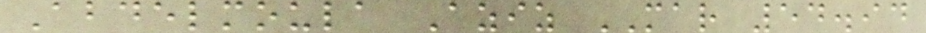Abdelmoula Aziz MAR 54.94
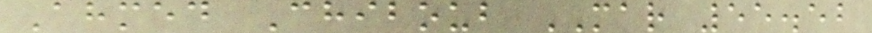Ahmed Chiboub MAR 55.52
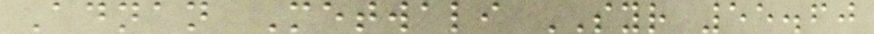Adnan Metwali SYR 55.60
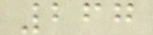267
